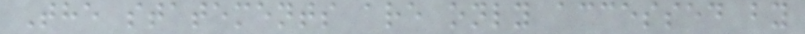The statements are only accessed by
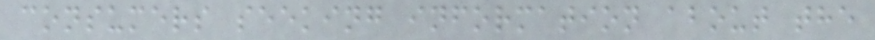consumers seeking information about the
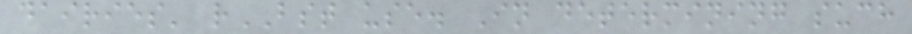dairies' rBST use. In determining such
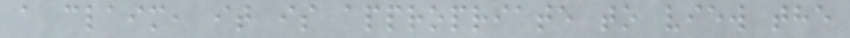a claim, it is appropriate to view the
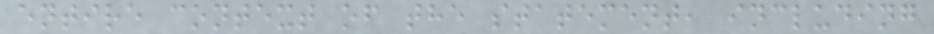entire context of the statement, including
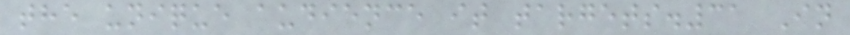the unique audience it targets.31 In
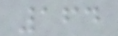164
